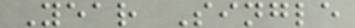Year Single
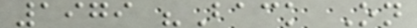1979 "Back On
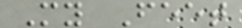My Feet
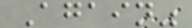Again"
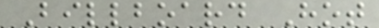Billboard Hot
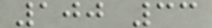100 33
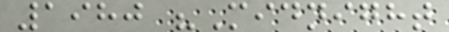1980 "Midnight
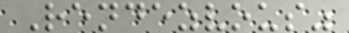Rendezvous"
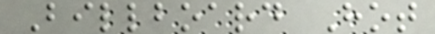Billboard Hot
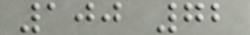100 72
